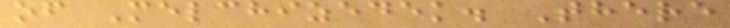of Melchizedek. There
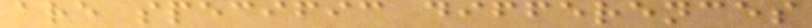are specific differences
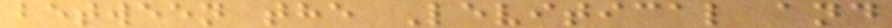between the Levitical and
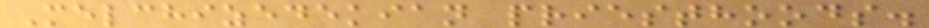Melchizedekian priesthoods.
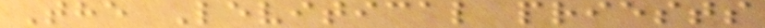The Levitical priests
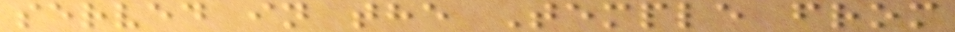served in the Temple from
